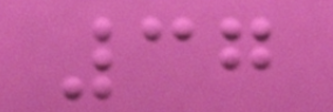37
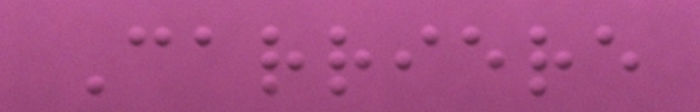Carriere
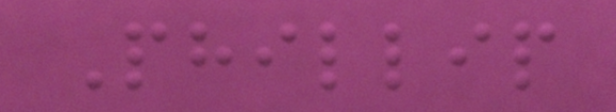Phillip
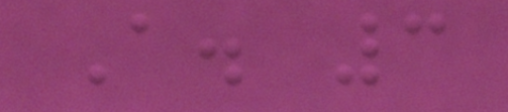A. 3
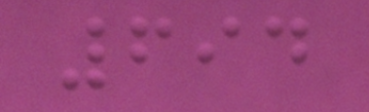694
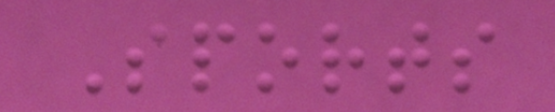Sports
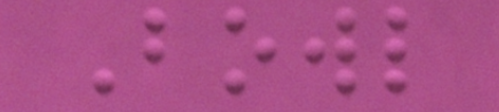Bowl
